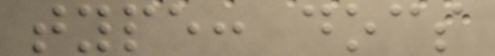type: docs
